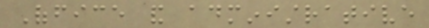Office and administrative
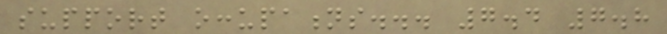support occupations... 7.4 7.8
